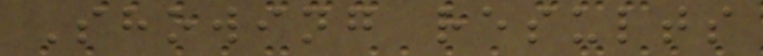Showing results
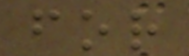for
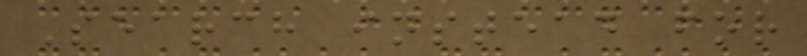Search instead for
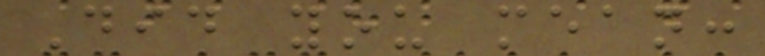Did you mean:
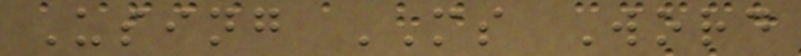Using MS Word
